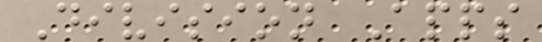Division Apps
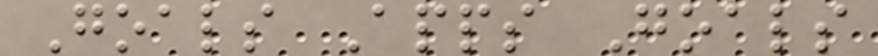Goals Apps Goals
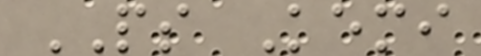PS Kemi
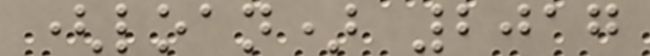(loan) 2017
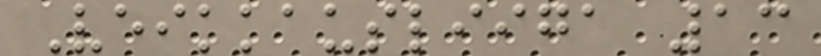Veikkausliiga 13
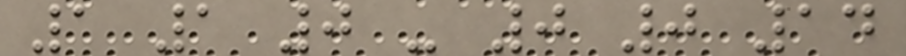1 1 0 - 0 0 14
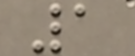1
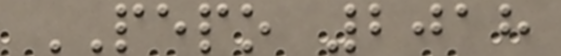PEPO 2018
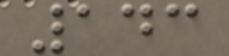143
